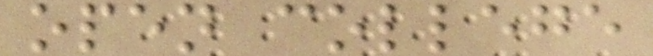open college
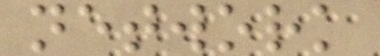network
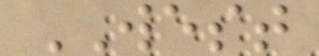WEST
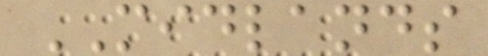MIDLANDS
